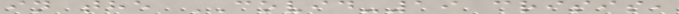in the COVID-19 crisis,
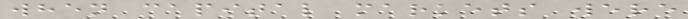when capital markets were
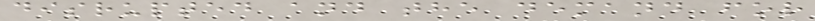disrupted and the demand for
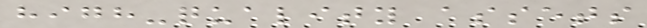high-quality assets
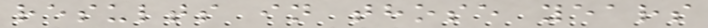results in those years
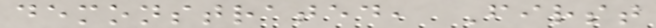demonstrated, First
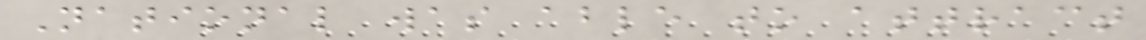National was able to attract
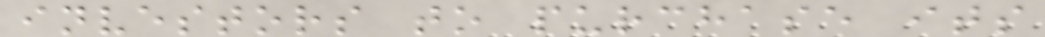investors to purchase its
